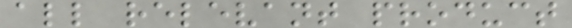all relevant product
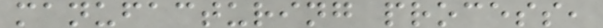manufacturing process,
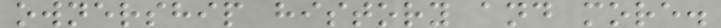ownership history and more.
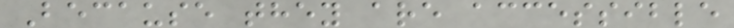Because they are accessible
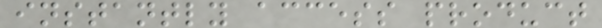instantly access product
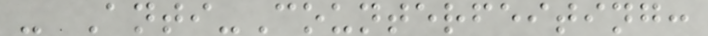- Anti-Counterfeiting:
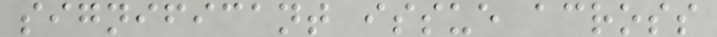significant issue across
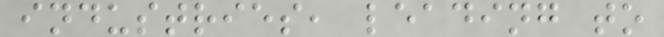industries, leading to
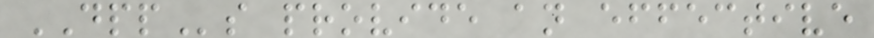DPPs provide an effective
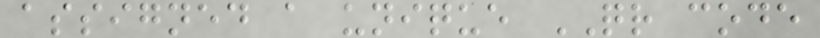assigned a unique QR code
